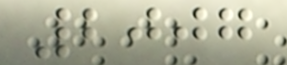2007
